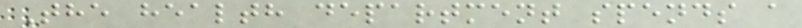The health department spends a
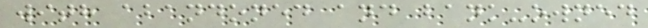with abandoned and bank-owned
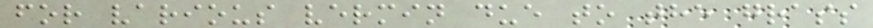for various vermin due to the grass
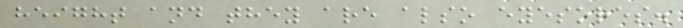height and they are also eyesores.
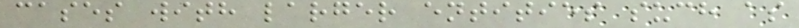cases with larger entities such as
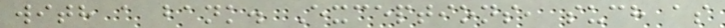with a bank. Exceptions, such as
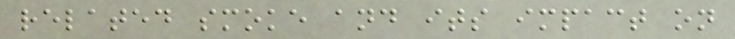related smoke and its impact on
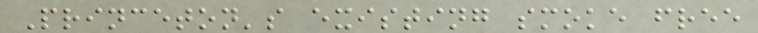Princeton's existing smoke free
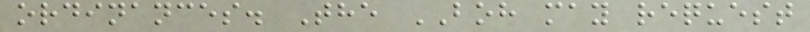ordinances. The BOH may request
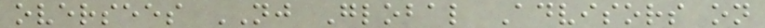oversees NJ Global Advisors on
